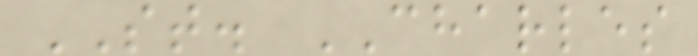ST. CHARLES
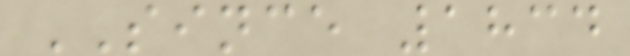SINCE 1834
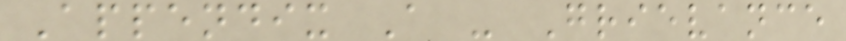Appendix A - Grievance
